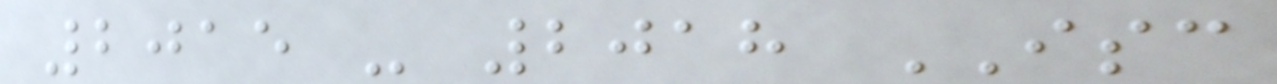2015 - 2018 ISC
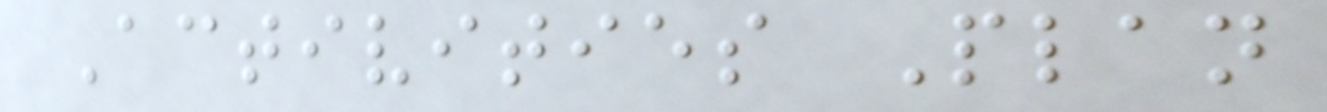Activities Plan
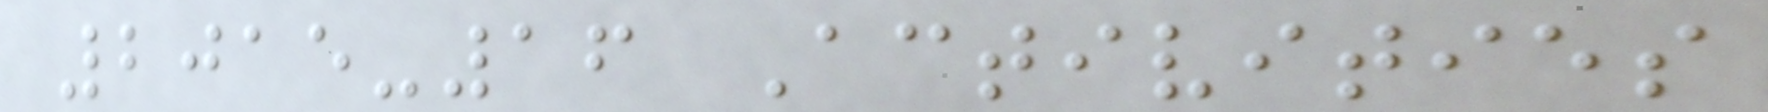2015-16 Activities
